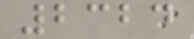2324
